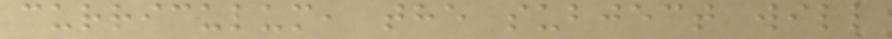curriculum, the subject will
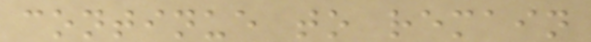continue to remain
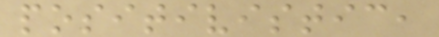positivistic,
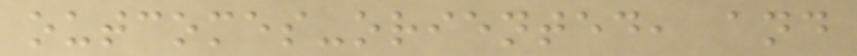outcomes-oriented, and
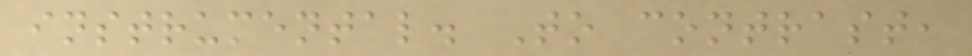instrumental. To contrast,
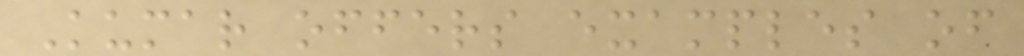Kumar offers examples of
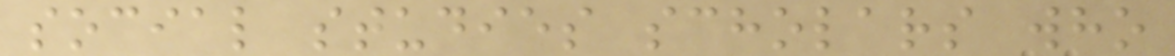social studies scholars who
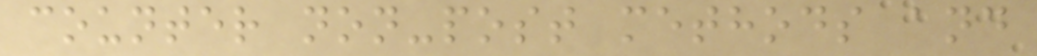counter non-post methods and
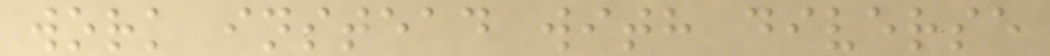work instead with diverse
